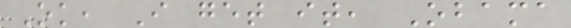Ok, I get it, Obama
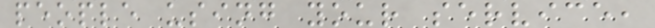people using your service,
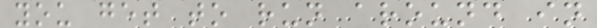you get to run around in
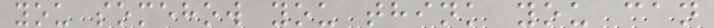you somehow you think you can
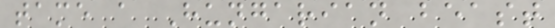tame a Hungarian beast
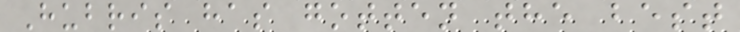Hubris has gotten the best
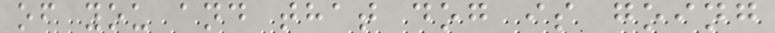of you and that dog is going
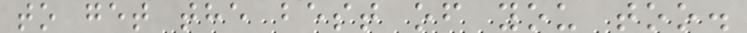to get the best of you too.
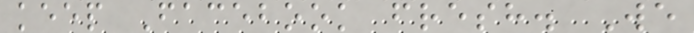keep Facebook fresh. We
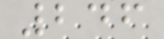246
